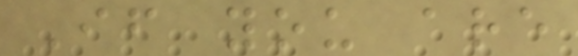If you are
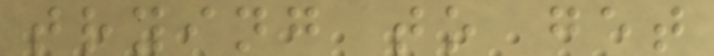trying to get
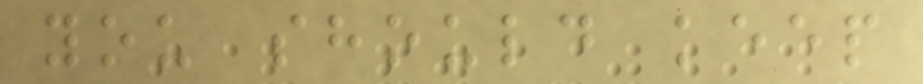you should keep
